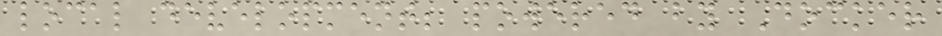local development; powered by Docker
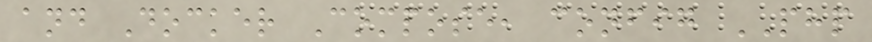and Docker Compose, config PHP
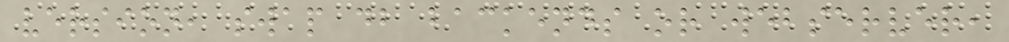version, swap db backends or webserver,
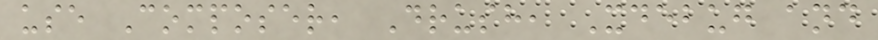use Composer, Drush, Xdebug and
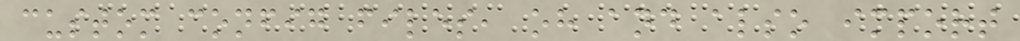custom config files, oh and also import
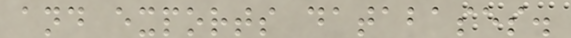and exports databases.
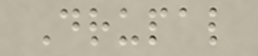Drupal
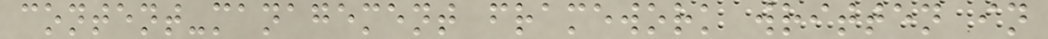content-management framework written in
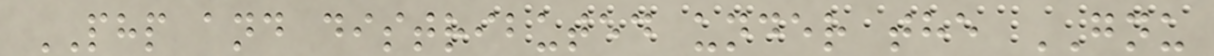PHP and distributed under the GNU
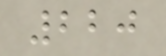220
